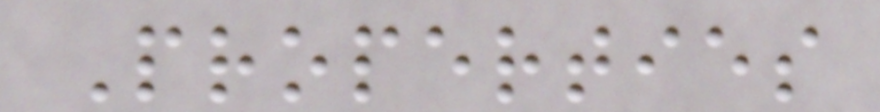Properties
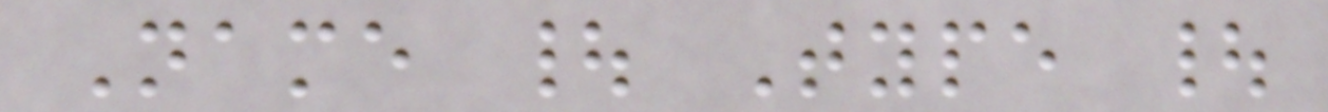Name | Type |
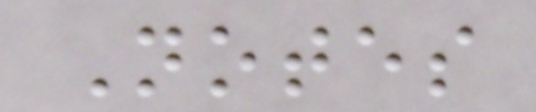Notes
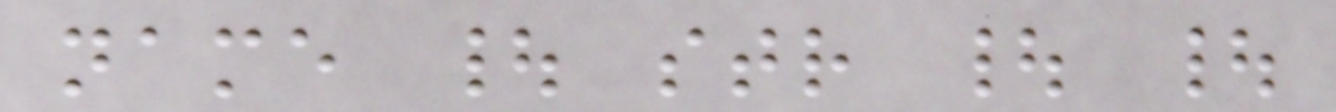name | str | |
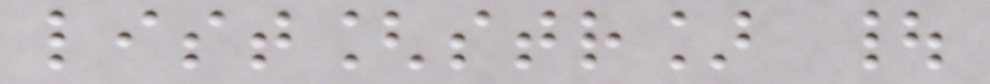list[str] |
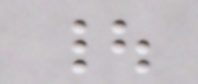|
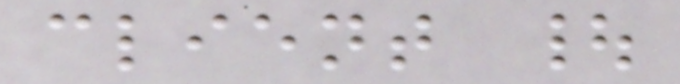client |
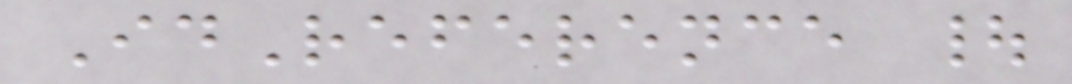IdReference |
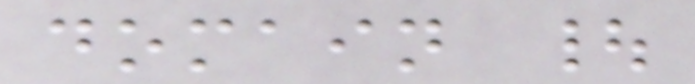domain |
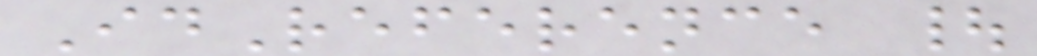IdReference |
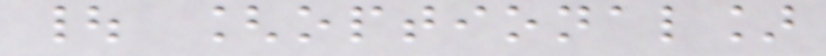| [optional]
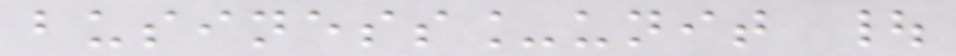business_unit |
